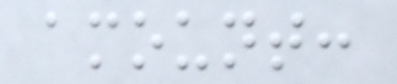amount:
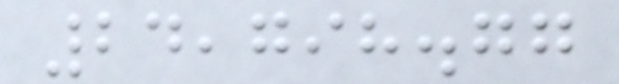24,798.77
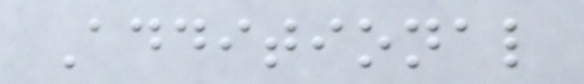Additional
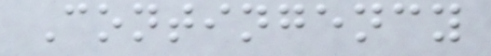Contingency
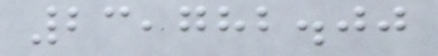23,782.00
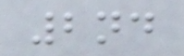2nd
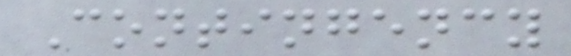Contingency
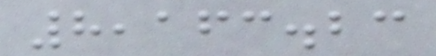8,163.23
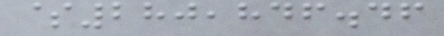$280,846.46
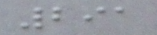291
